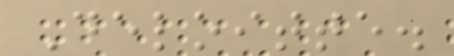Deloitte.
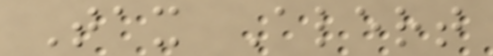Tax Alert
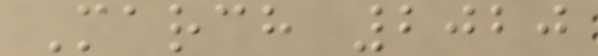March 2020
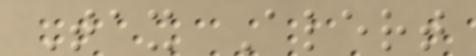Tax Alert
